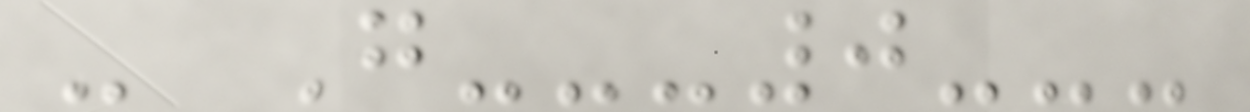- G---0---
